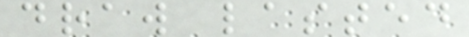draw lasted
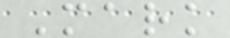Mark
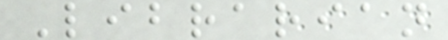Librarian
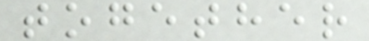together
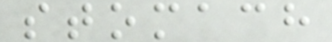stomach
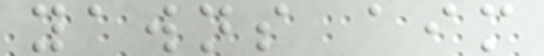yawns aim
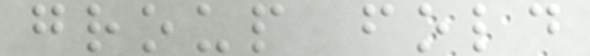group fold
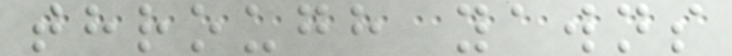through yawns
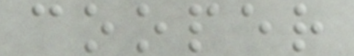cooper
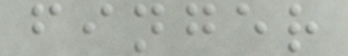finger
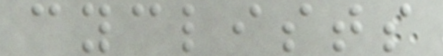cyclists
